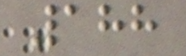188
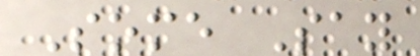Some Say
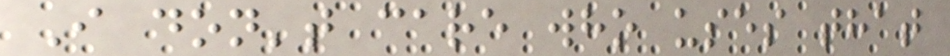I don't care who uses that
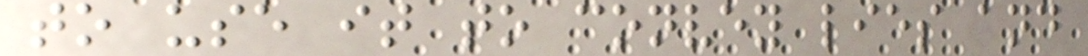to use it to convey lies and
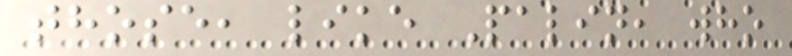those, like Palin, who
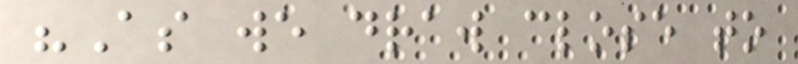"As we draw close to
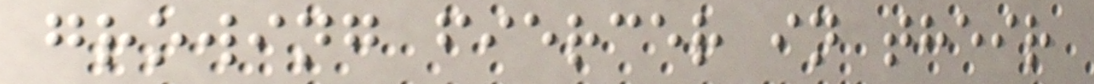growing fiercer in their
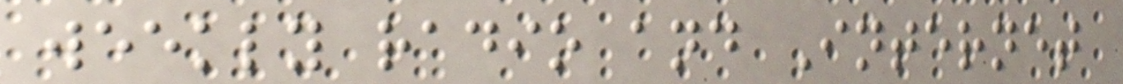weekly radio and Internet
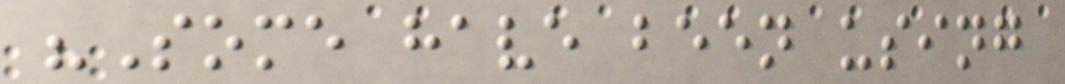"Some have been using
